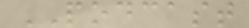PODCAST
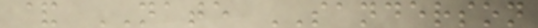& NATE SANDERSON
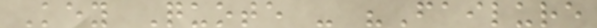Key Quote - "Failure
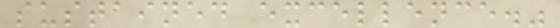sustained excellence."
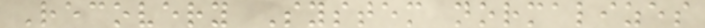Recovery System normalizes
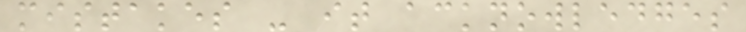mistakes - it acknowledges
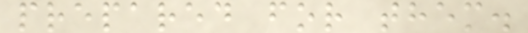prepared for them.
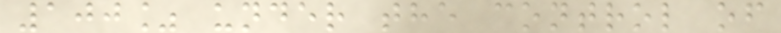100% under the control of
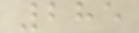285
